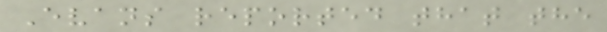Evans reported that the
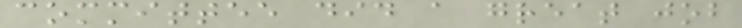committee did a great job
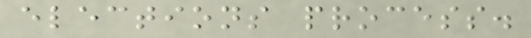elections process.
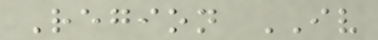Region IV
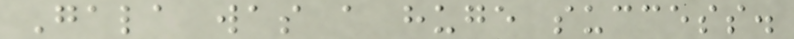Gala was a huge success.
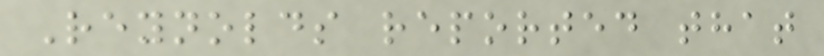Reynolds reported that
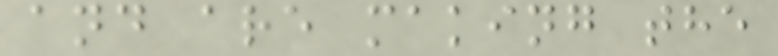and are making the
